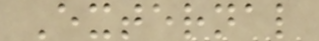External
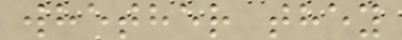whether they
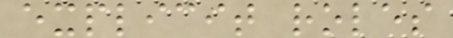explicit roles
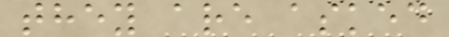they are asked
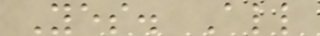Yes. All
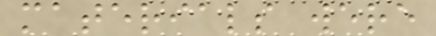materials were
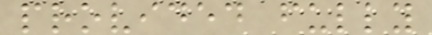provided fully
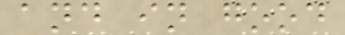and in good
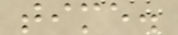time.
